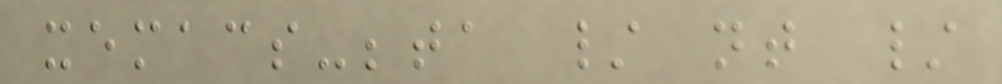xemacs-beta / nt /
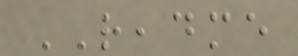README
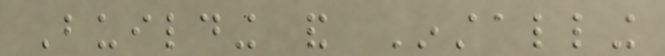Building and Installing
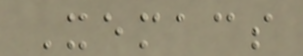Xemacs
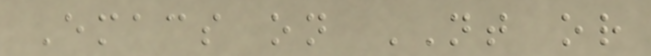Emacs on NT or
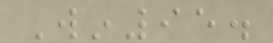Win95.
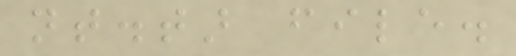nt.tar file.
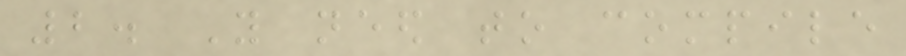2. You need to compile
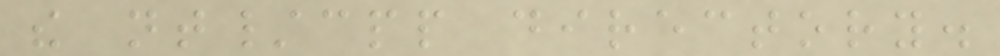the nt/cpp directory.
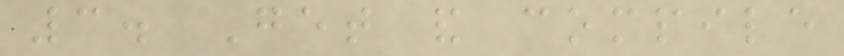3. Get and compile
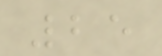25
